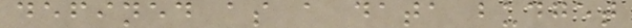defined as a data budget
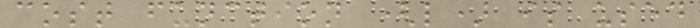cost function (l) is used
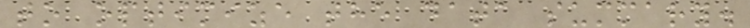to optimize the data summary.
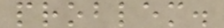problem.
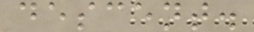descent.
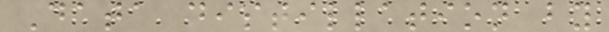Data distillation by
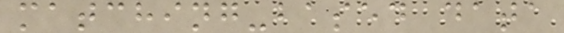matching-based data
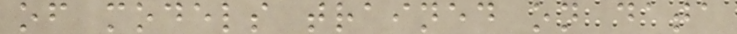of models trained on data
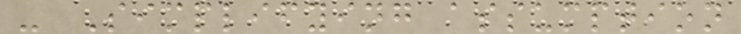- Simplifying assumption
